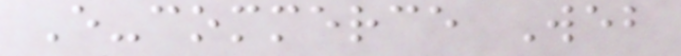E-commerce Web
